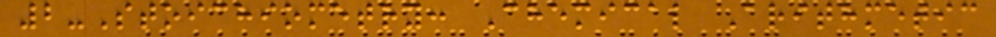2-Stoichiometry: Chemical Arithmetic
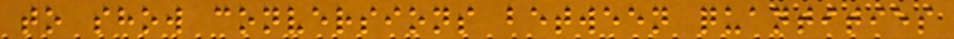to show conversions between quantities
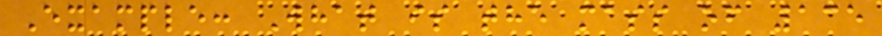Example: What is the mass of 135
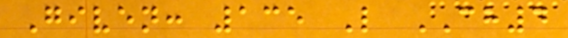Given: 135 L CH4
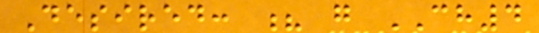Desired: ? g CH4
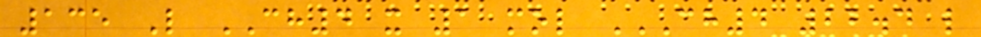135 L CH4 x 1 mol CH4 22.4 L
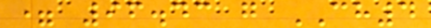= 96.43 g CH4
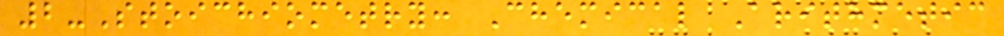2-Stoichiometry: Chemical Arithmetic
